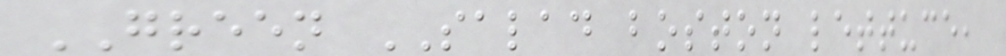GREEN SALAD boston lettuce,
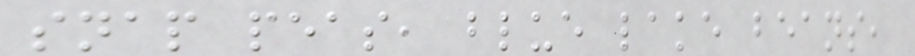snap peas, blue lake beans,
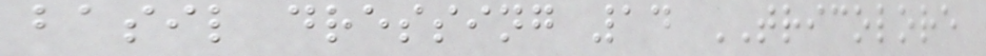basil dressing 14 TRICOLORE
